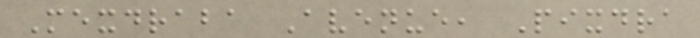Mexdraba Avenue, Pixdra
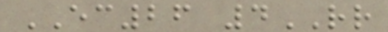EC26 4RR
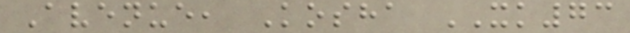Avenue, Kosha XK73
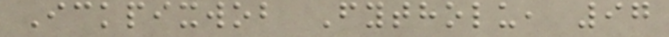Ickpixwob Fytholu, 97
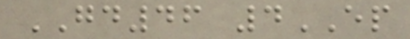GD46 4EP
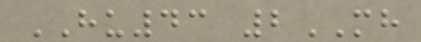HU43 2MH
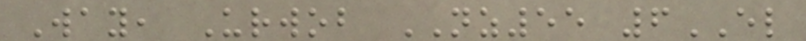Way, Urwob NZ55 6EL
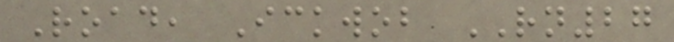Road, Ickwob RN27
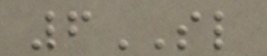6SL
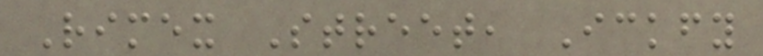Rimex Street, Ickfy
